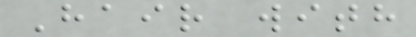Hair with
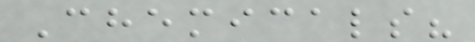Chemicals?
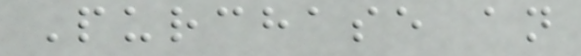Purchase an
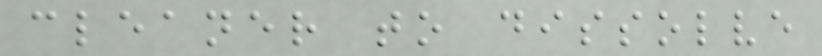cleaner to dissolve
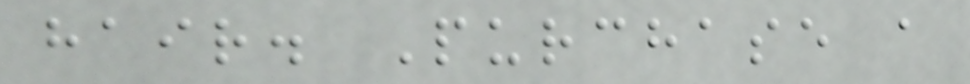hair. Purchase a
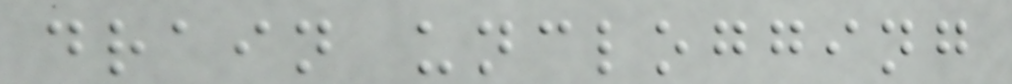drain unclogging
